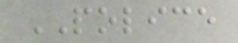POLICE
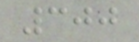300
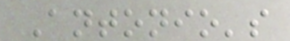Antonio's
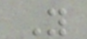Y
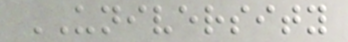UNIVERSITY
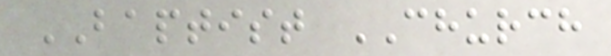BAPTIST CHURCH
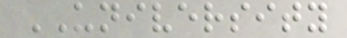UNIVERSITY
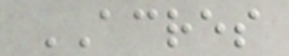ACRES
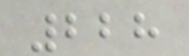228
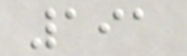191
